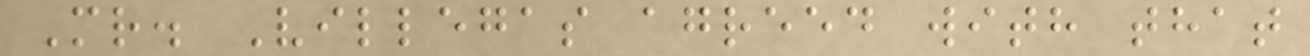Mr. Villegas agreed with that
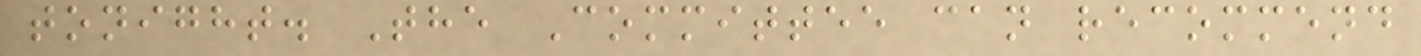tonight. The Committee can recommend
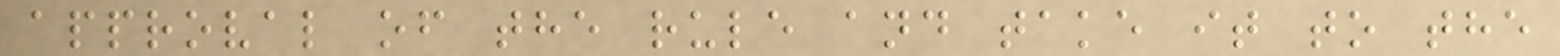approval of the rule and take it to the
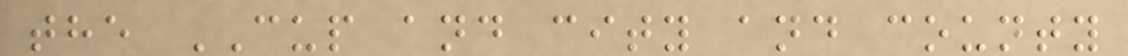the CUP and city and county
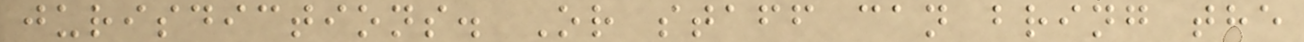jurisdictions. Or staff can bring the
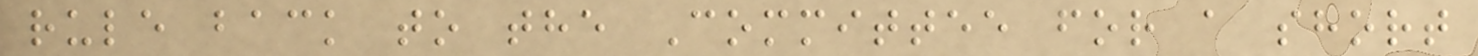rule back to the Committee for a short
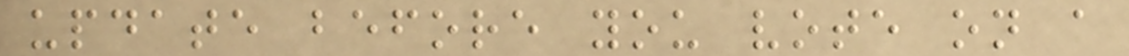update before you vote on a
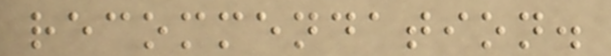recommendation.
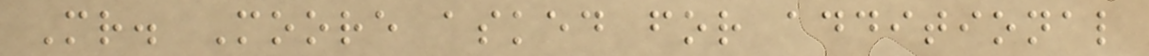Mr. Moore asked for additional
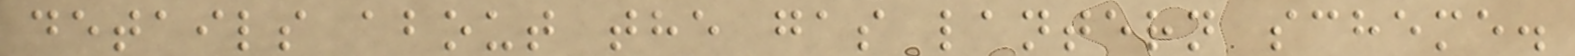details about the gas lantern scheme.
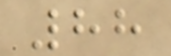88
